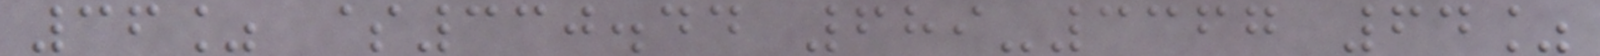36% $330.44 689-3367 64%
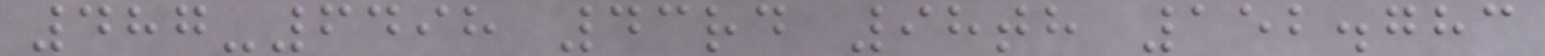487-6498 43rd 98th 152.783
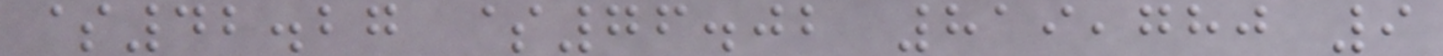$42.27 $76.02 819,780 9
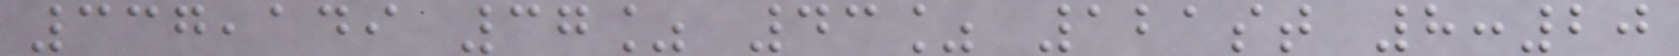337,149 37% 43% 121st 8:20
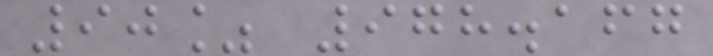90% 978.167
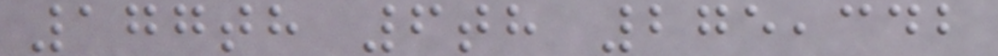177th 6th 275,342
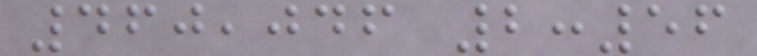460,046 2:56
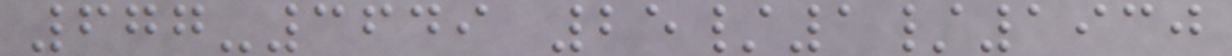677-3649 25/1/1930
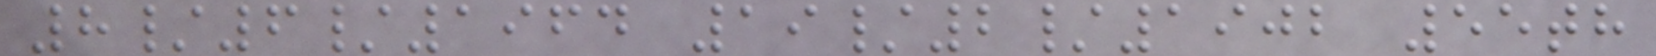8/6/1964 19/2/1902 55th
